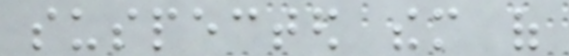suspected them of
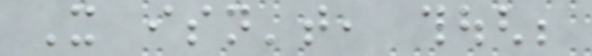It isn't, though;
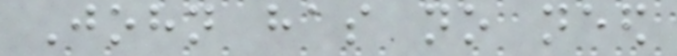John has no need
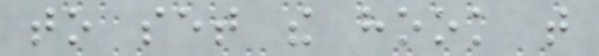to set the hook that
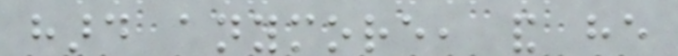hard anymore, and he
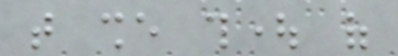that she thought of
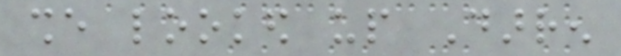she looked up Darren
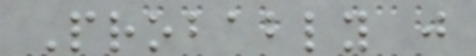Probably just
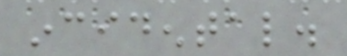incidental.
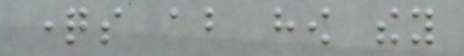questions about how they
